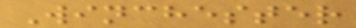Winchester
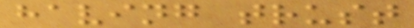having trust
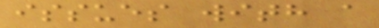issues with a
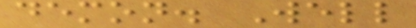demon. Well
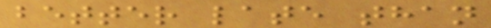better late than
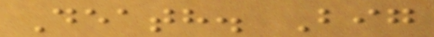Death. Big
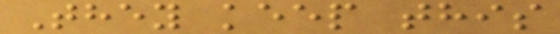They keep this
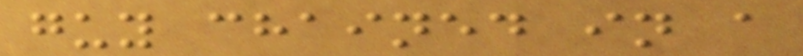guy chained in a
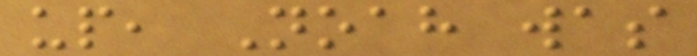up, Noah was
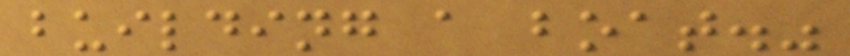building a boat."
